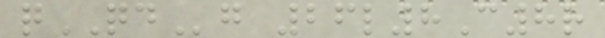qQDg 26l8C8r
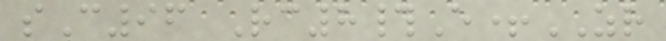sC96 Rc8#E+ZR
